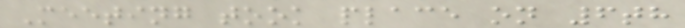Meeting took place on 6th
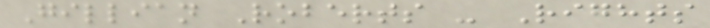Gillian Roberts - Rights
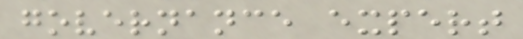governance expert
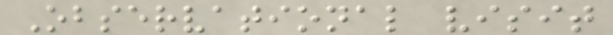Observational visit
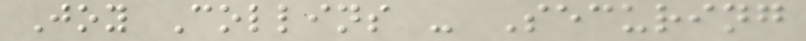Joy Collins - Securing
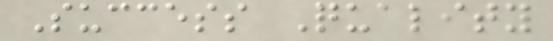Success Quality
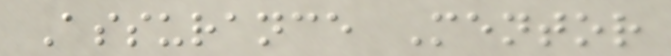Assurance Mentor
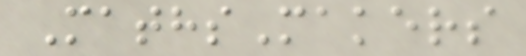MathsMakers
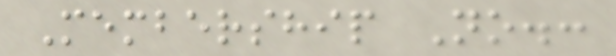Membership No.:
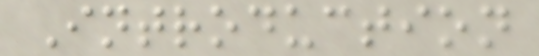Introduction
